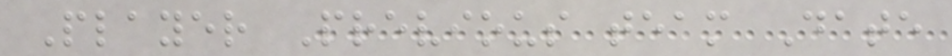Player Previous team Date
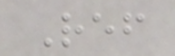Ref
